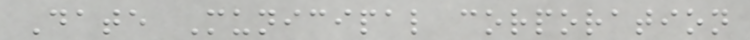Date Municipal corporation
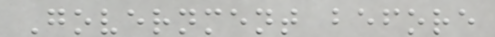Government before
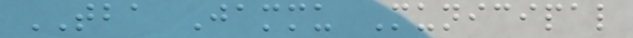TBA Jammu Municipal
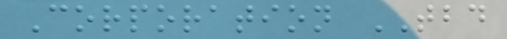Corporation TBD
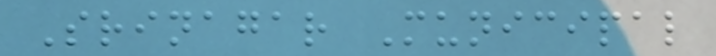Srinagar Municipal
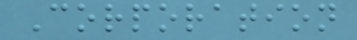Corporation
